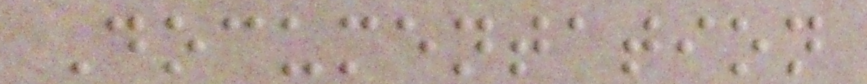Documentation
